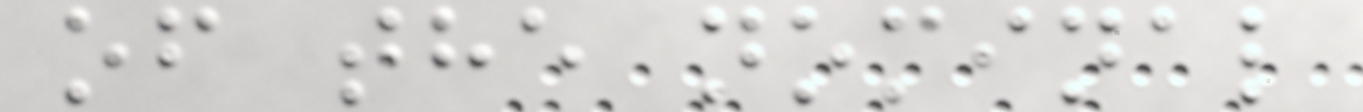of the nominal
